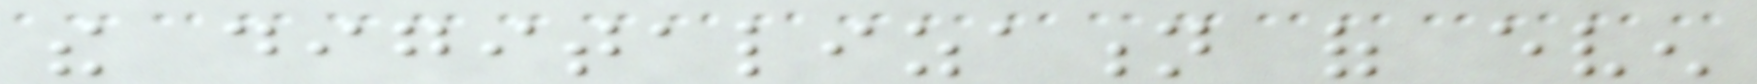the digitalization of even
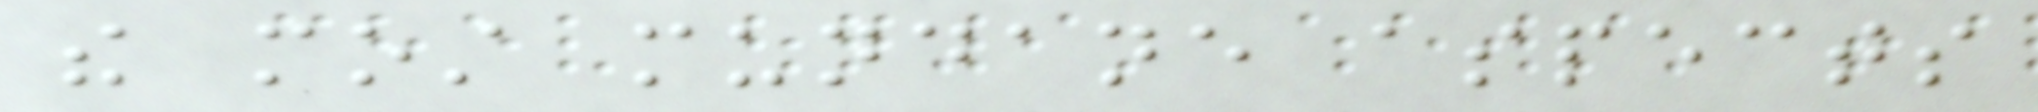the most mundane aspects
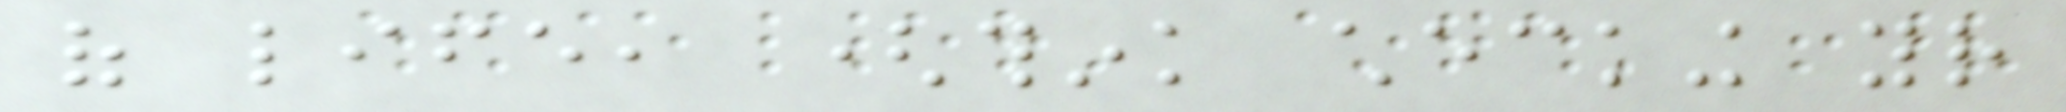of life, (think checking your
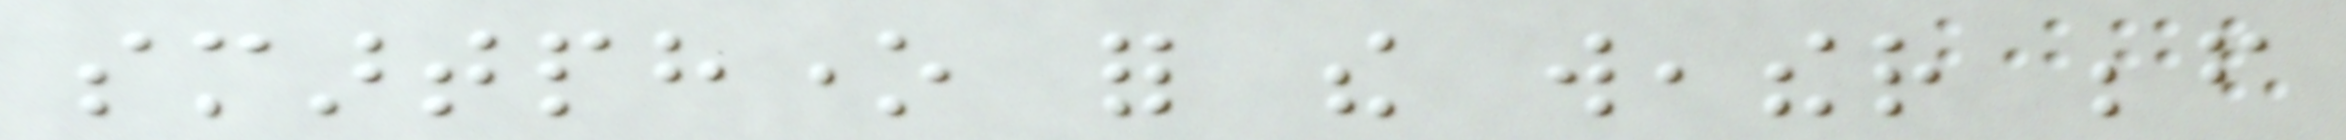smartphone for the weather before
